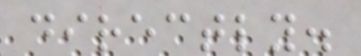directly.
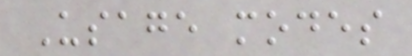Usage modes
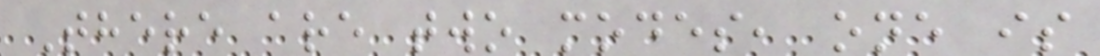There are two modes, one is
